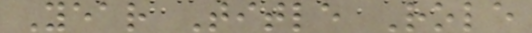Year Title Role
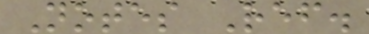Notes Ref.
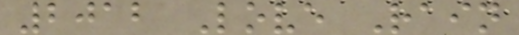2012 Love Rain
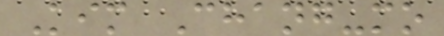Kim Chang-mo
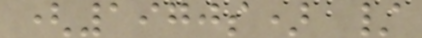(1970s) /
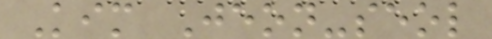Kim Jeon-seol
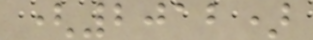(2012)
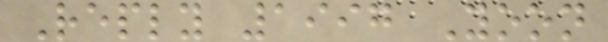Reply 1997 Yoon
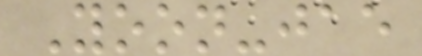Yoon-jae
